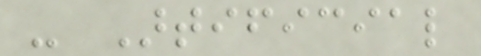- Artificial
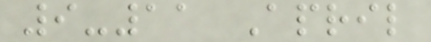9-11 April
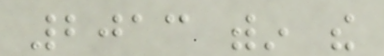2013 within the
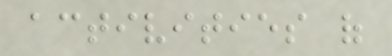activities of
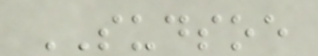SUDSOE
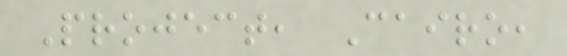Project, Cairo,
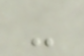-
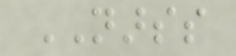NARSS
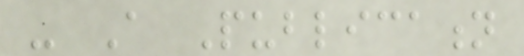- A Publication
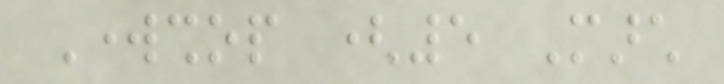Workshop (5 March
